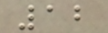12
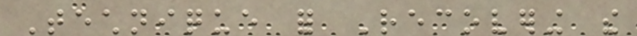Technique for Recovering the
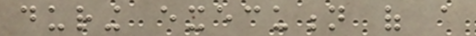during execution of a
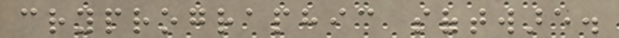cryprographic software.
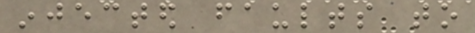injected faults to
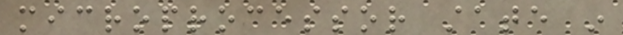microprocessor state in
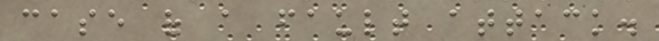case of a fault attack.
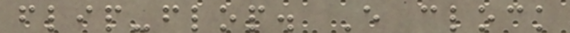flip-flop. Every clock
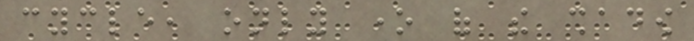cycle, only one of the shadow
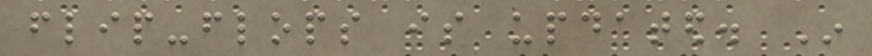flip-flops is updated. In
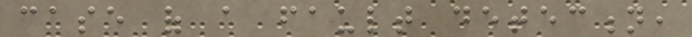case of a fault detection,
